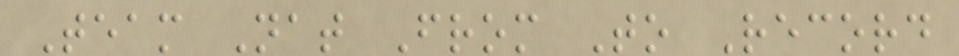Team Nat From To Record
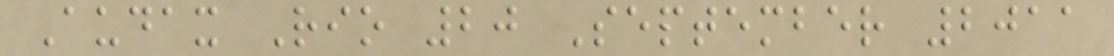Audax Rio 20 September 2011
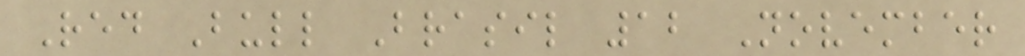Red Bull Brasil 12 November
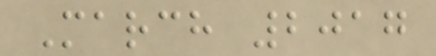March 2017
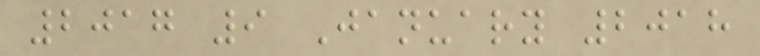2017 9 January 2018
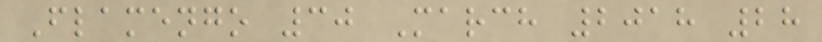Flamengo 30 March 2018 28
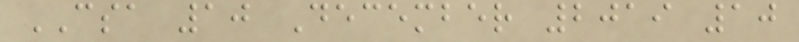CSA 10 December 2019 10
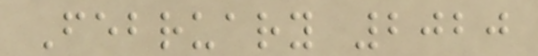February 2020
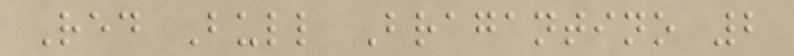Red Bull Bragantino 2
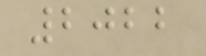2022
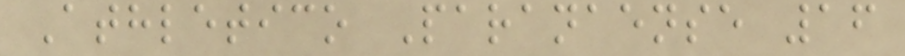Athletico Paranaense 16
